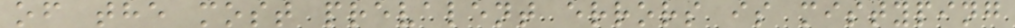of the most prevalent errors is mistyping
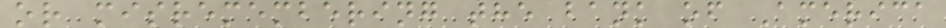or misremembering the bank of America
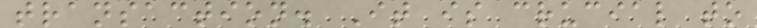transaction. It is crucial to
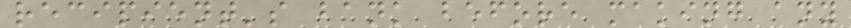recipient's bank before making any
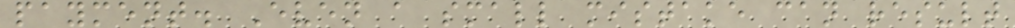payment. Even a small mistake can result
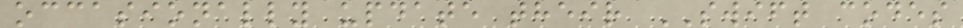occasionally update their SWIFT codes
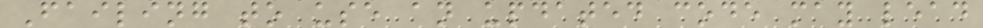Failing to use an updated code may lead
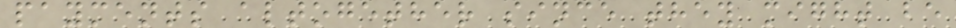payments altogether since they might be
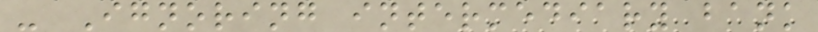- Ignoring intermediary bank
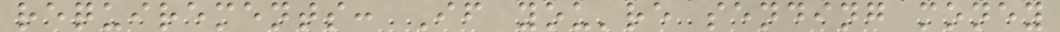requirements: If you're sending money
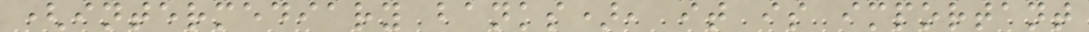(intermediary banks), it is important
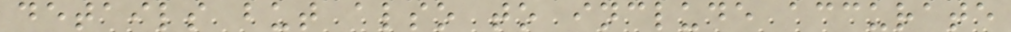details but also to include accurate
